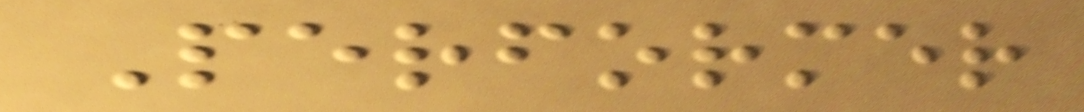Performer
